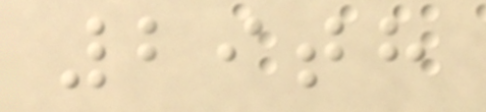29th
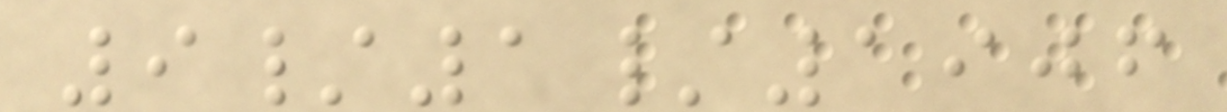9/1/1906
